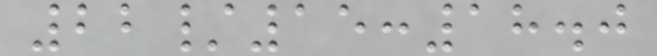22/15:18.0
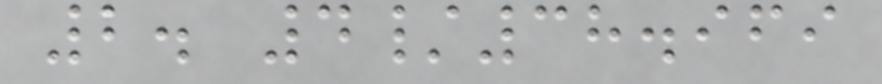2. 4/38.969
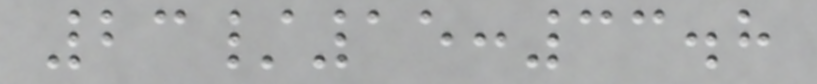23/15:33.8
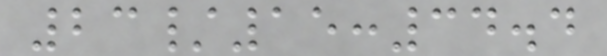23/15:34.4
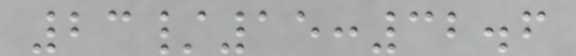23/15:32.6
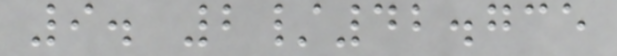9. 2/42.735
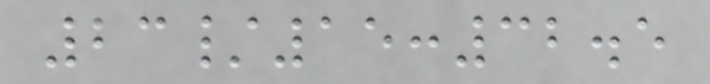23/15:32.5
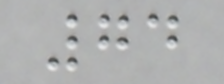74
